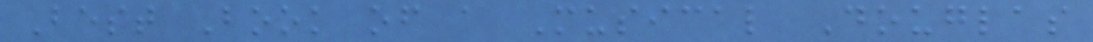Best Book of a Musical Douglas
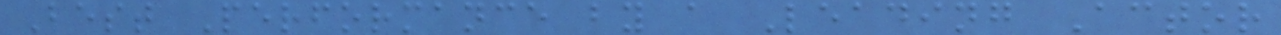Best Performance by a Leading Actor
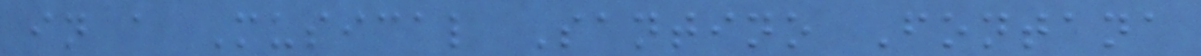in a Musical Santino Fontana
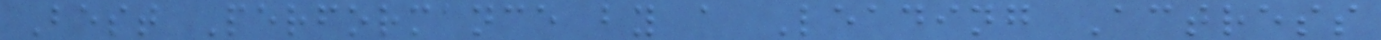Best Performance by a Leading Actress
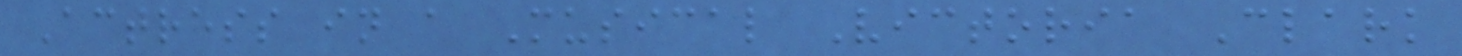Actress in a Musical Victoria Clark
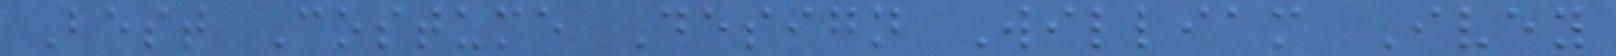Best Costume Design William Ivey
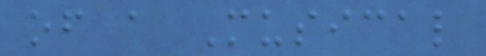of a Musical
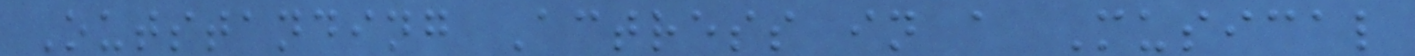Outstanding Actress in a Musical
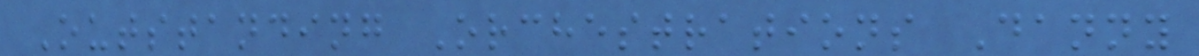Outstanding Orchestrations Danny
